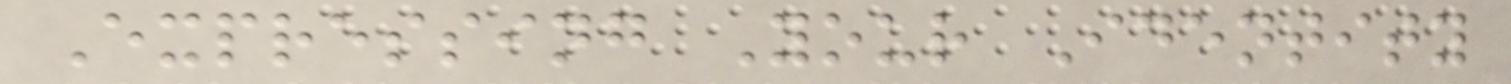Expressing Your Identity
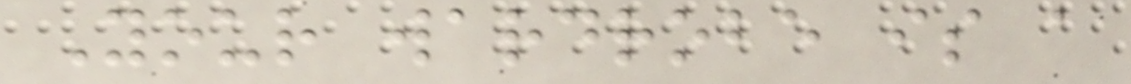Your wardrobe is a
